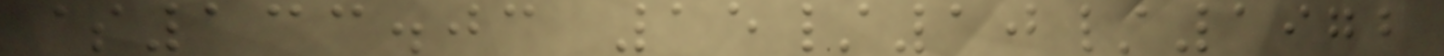$133.03 15/10/1972
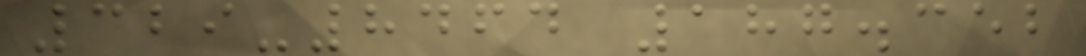329-8464 187.352
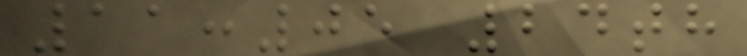11:05 24th
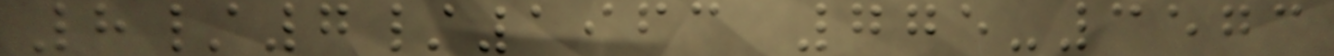8/7/1963 775-3573
